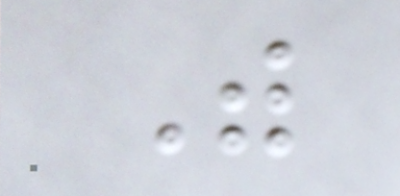With
